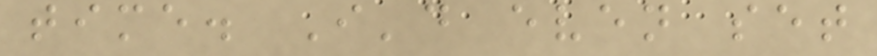time. I'd even set
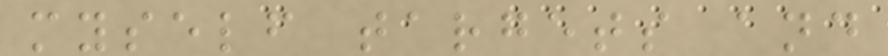myself targets and
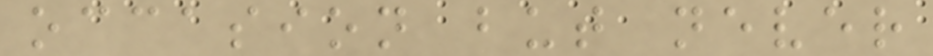occasion but never
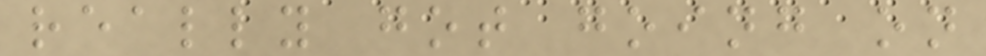really got going on
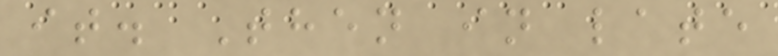it. Then in late
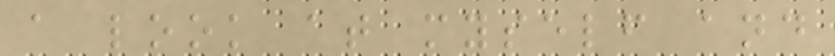a look at myself and
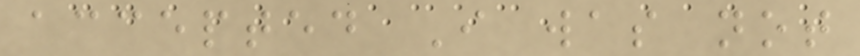accepted I was not
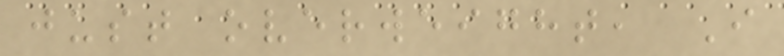just overweight, I
